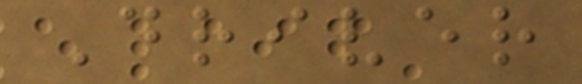Driver
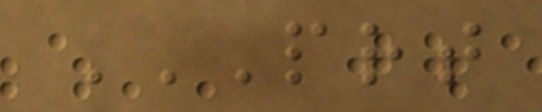PRT
